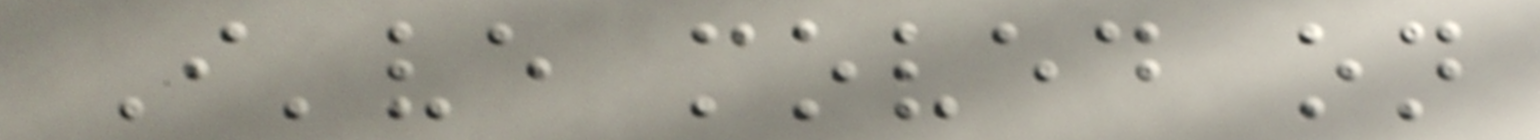I've moved on
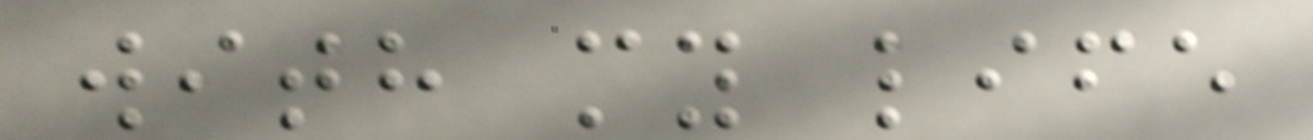with my life
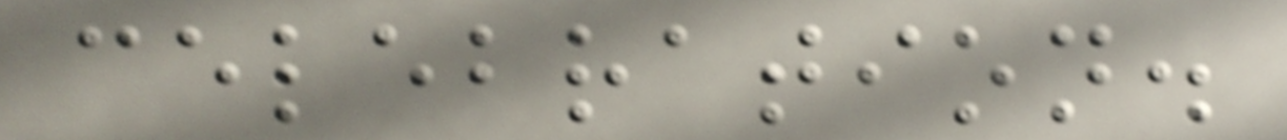celebration.
